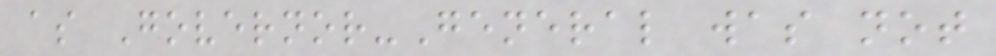as Governor-General was not
